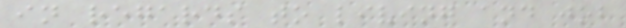in regards to living and job
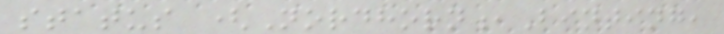status (Nordhorn,Binting,
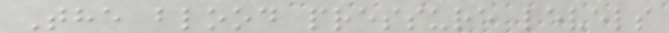The blood pressure levels
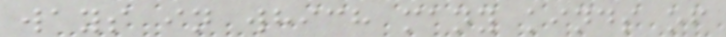ways in which many kinds of
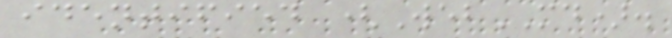identified (WebMD).
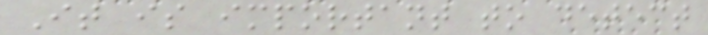It is important to detect
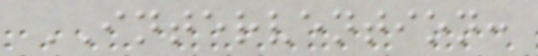INTERVENTION:
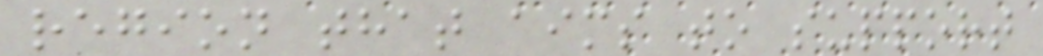region that aims to support
